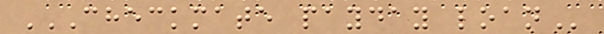CHECKMATE PAYDAY LOAN
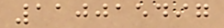110015497
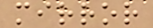mirror
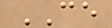CE
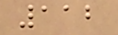112
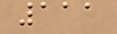111
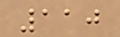110
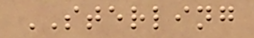STERLING
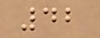42
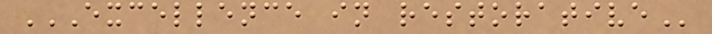EXCELLENCE IN RESTORATIVE
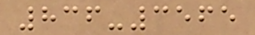836-3565
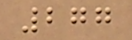277
